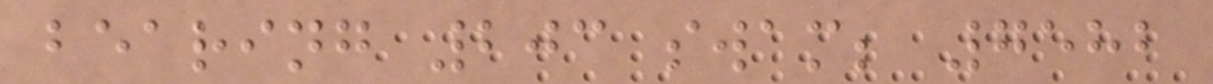bearing 203 swam; 7582
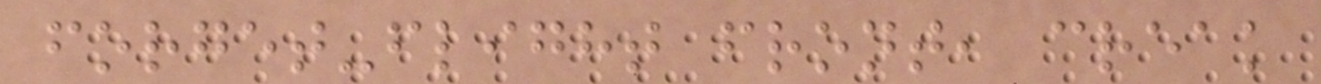forget-flight front, creak
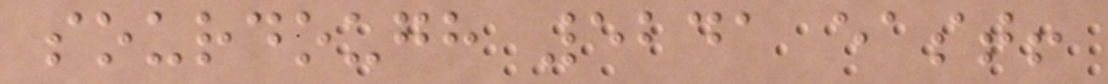sourdough 5241 east!
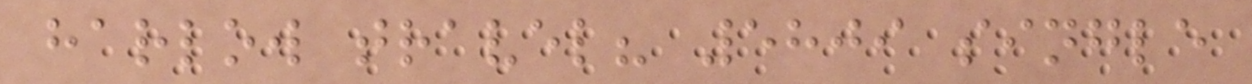harlow travel? 5809 single
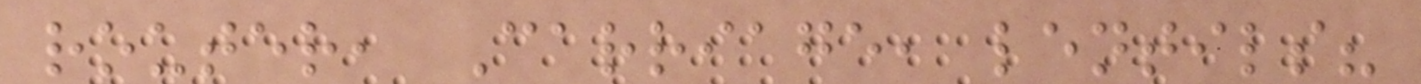router, Carriage, lentils?
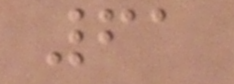61
